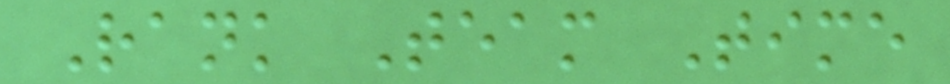Rank Team Time
